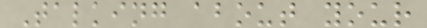Talking about your
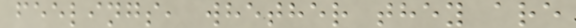feelings, whether they are
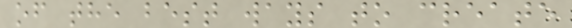of the best ways to create
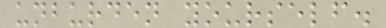unburden yourself.
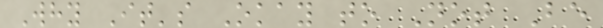Why It's Okay to Not Be
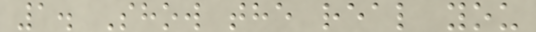1. Show the real you
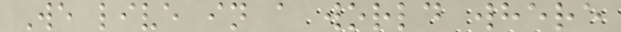We live in a world where
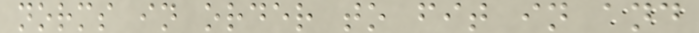norms in order to fit in and
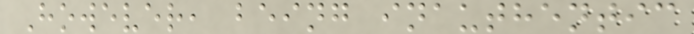However, being inauthentic
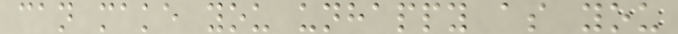can make you unhappy as you
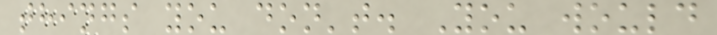things you don't. You would
